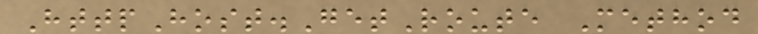HttpHost.GetRoute Method
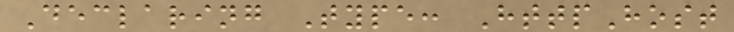Declaring Type: HttpHost
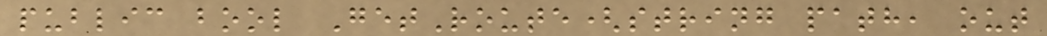public bool GetRoute(string path, out
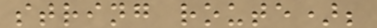string route);
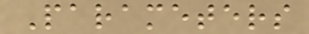Parameters
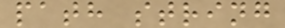path string
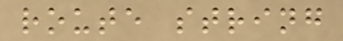route string
